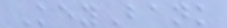KeyBank
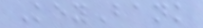KeyBank
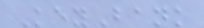KeyBank
